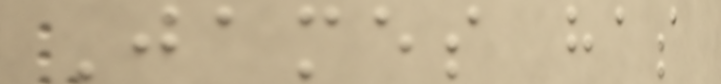James has
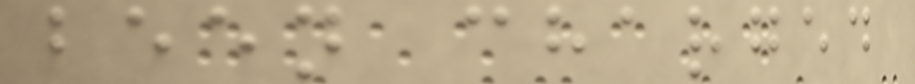been charged
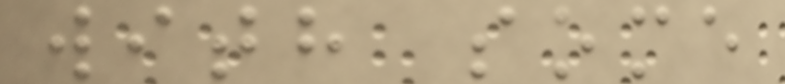with some
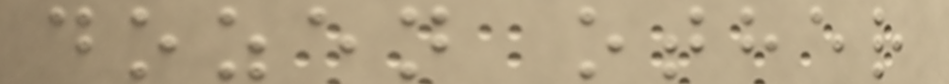dozen other
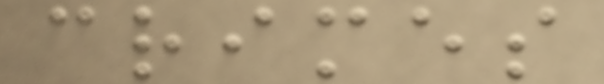crimes
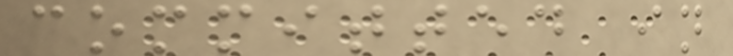committed in
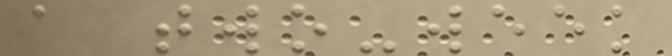a two-week
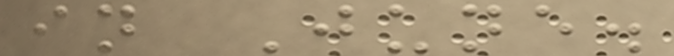in June.
